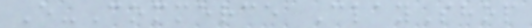E-Commerce ClayShop
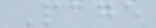Page
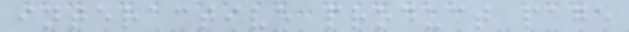interactive product page
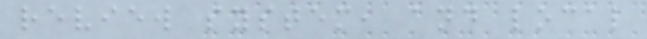review system, and local
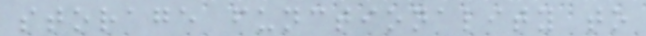storage functionality to
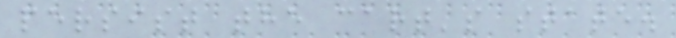persist the cart's state.
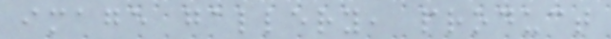image gallery, product
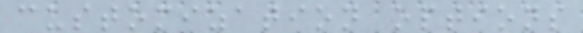customization options
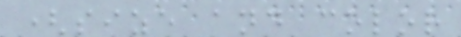(size and color
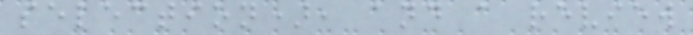selection), and a review
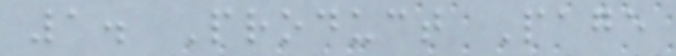1. Product Page
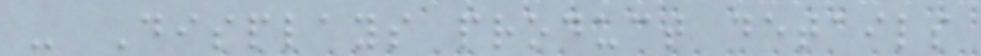- Displays product details
